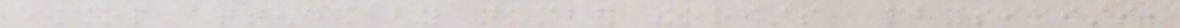workshop attended by number theorists, physicists,
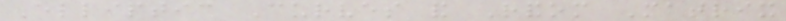Elliptic Curves and Random Matrix
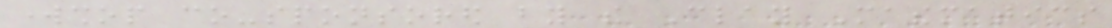workshop co-sponsored by the Clay Mathematics
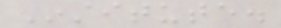Institute.
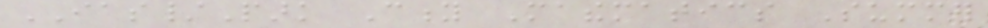IAS/Park City Mathematics Summer
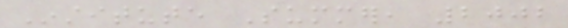Institute Summer, 2002
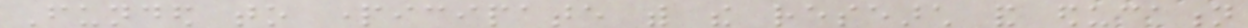Funded to participate with the research and education
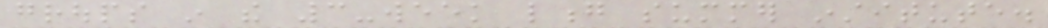groups in the 3-week long summer institute.
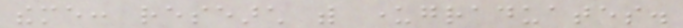theme: research with undergraduates.
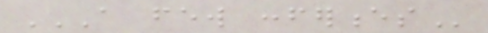A FEW CONFERENCES
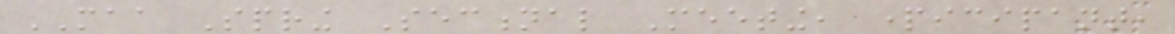MAA Spring Sectional Meeting, participant,
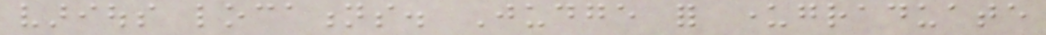various locations. Judge for undergraduate
